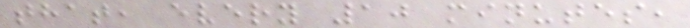that, every 10 minutes,
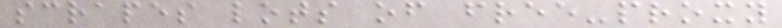scrapes lots of free-proxy
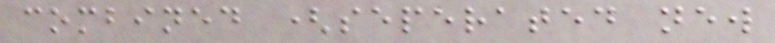combined (seperated new
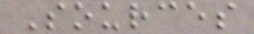Sources
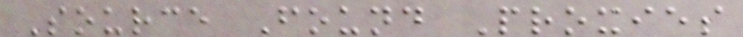Source Found Proxies
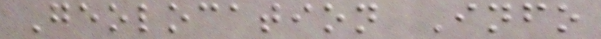Geolocation Info
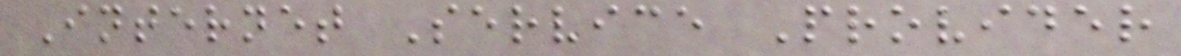Internet Service Provider
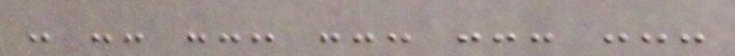- -- --- --- --- ---
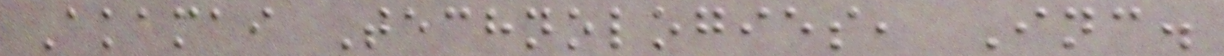Akamai Technologies, Inc.
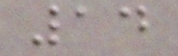14
